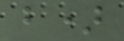b)
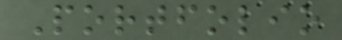Portfolio
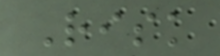Risk
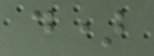d)
